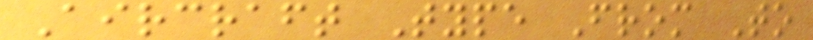Aircraft Type From To
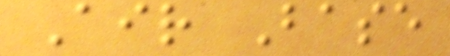Air Base
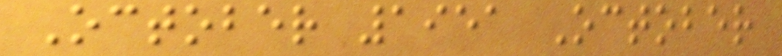October 1951 October
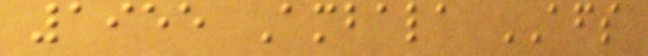1955 Ambala AFS
